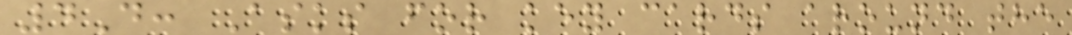4D: Asks for key cards around the
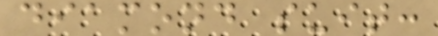diamond suit:
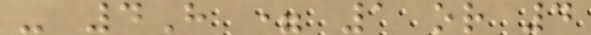- 4H = 1 or 4
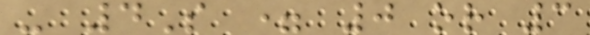- 4S = 0 or 3
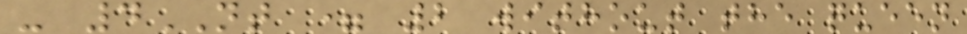- 4NT = 2 without the queen
